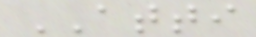ATTI
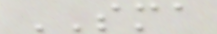SMA
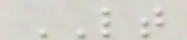LT
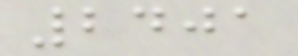2401
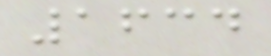1634
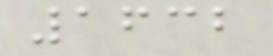1632
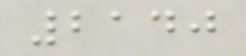2140
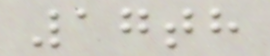17th
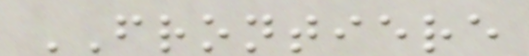FRONTIERE
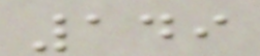149
